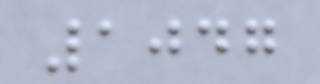1047
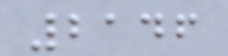2146
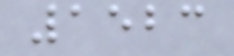1523
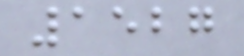1527
